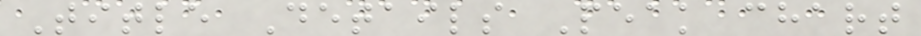Title Details Peak chart
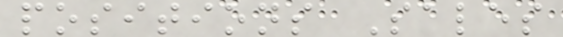positions Sales
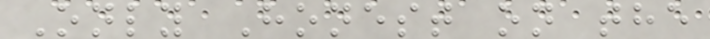Only Honest on the
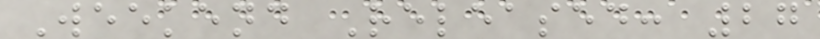Weekend Released: 27
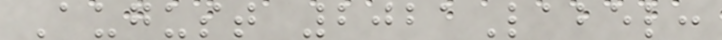August 2021Label:
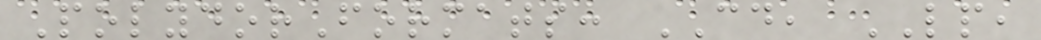PolydorFormats: CD, LP,
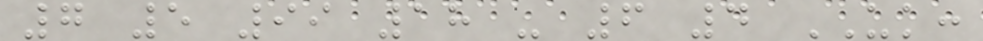7 5 99 18 - 6 4 UK:
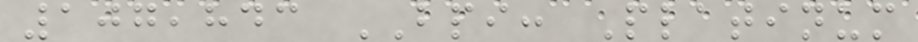107,843 BPI: Platinum
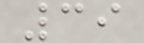39
